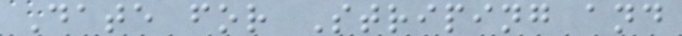Date for Striping and
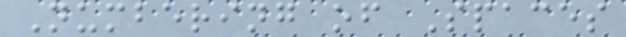Numbering of Spaces
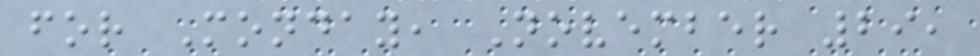for Monday, November 29,
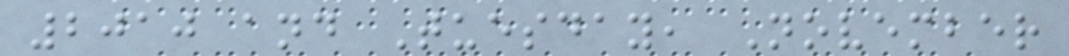2010 and Tuesday, November
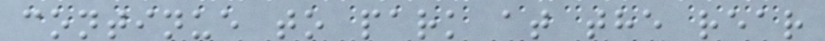continue to park at the rear
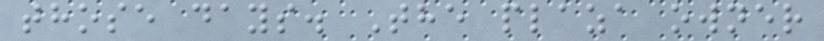those days. The plaza owner
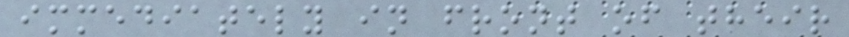immediately in front of their
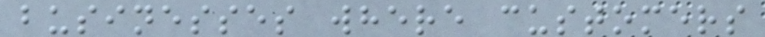businesses where customers
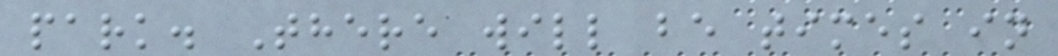park. There will be times in
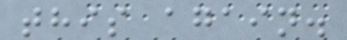this again.
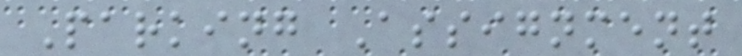Parking Assignment
